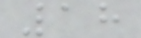18
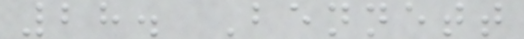28. Bennett
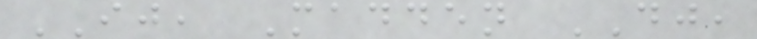IJ, Madden DJ,
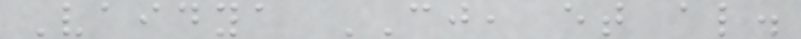Vaidya CJ, et al.
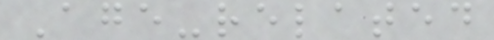Age-related
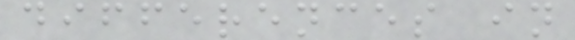differences in
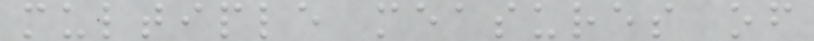multiple measures of
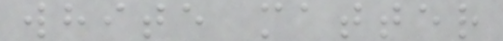white matter
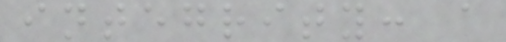integrity: a
